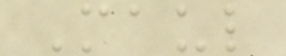Maul
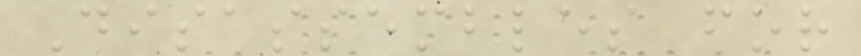Disassembles for
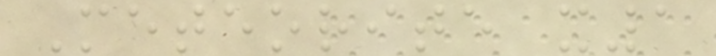Meteorite x1
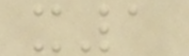x1
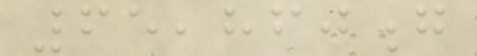65,860g
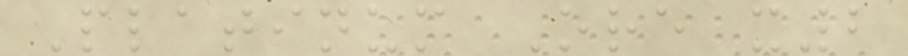Platinum Ore x2
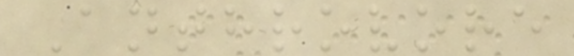Anthrovore
